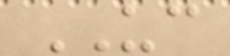UC
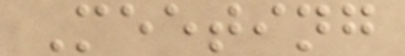Meeting
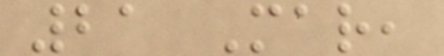21 Mar,
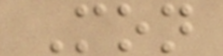Mon
